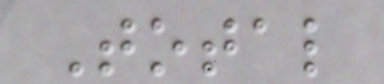Total
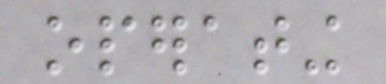operating
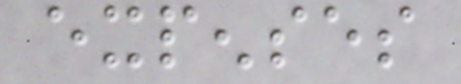expenses
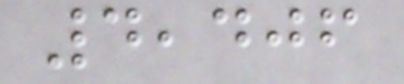4,406
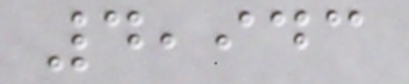4,943
